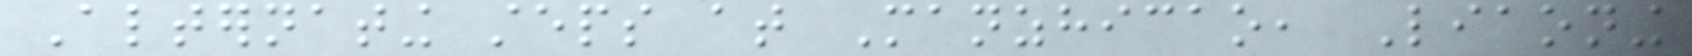Alternating steps at Manzhicao, Liaoning
